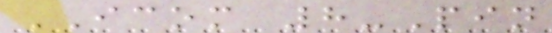ICOM 8-Pin
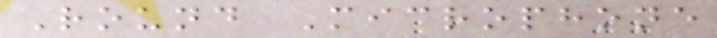Round Microphone
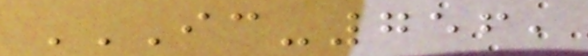IC-756,
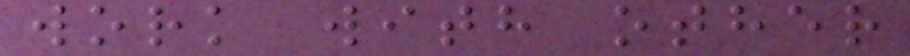work with other
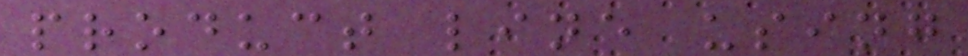product line using
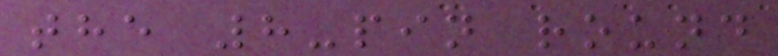the 8-pin round
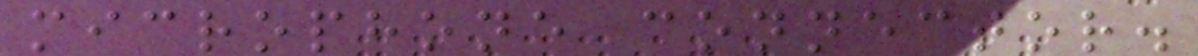microphone connector.
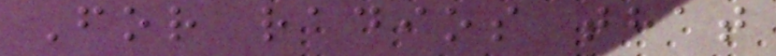For radios that
